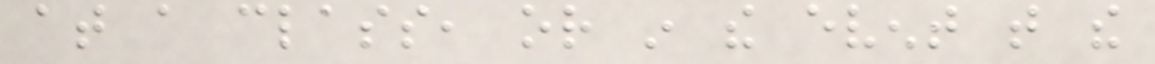at a class, or in the event that the
